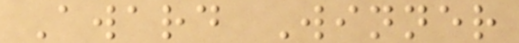Award Winner
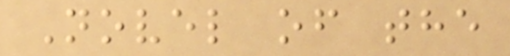Novel of the
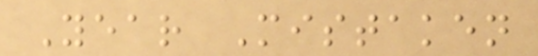Year Mistaken
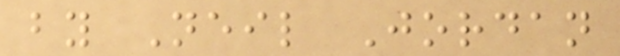by Neil Jordan
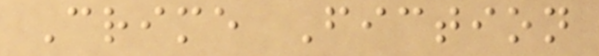Crime Fiction
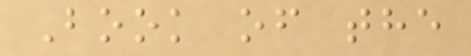Book of the
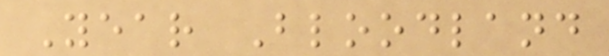Year Bloodland
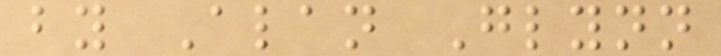by Alan Glynn
